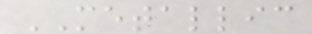METALLIC
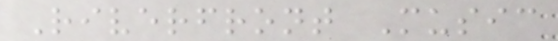Riverfront Music
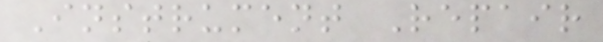Instrument Repair
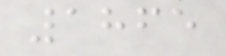1865
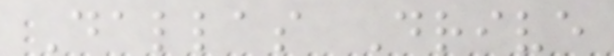Dallas Drive
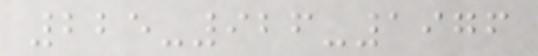225-926-1976
